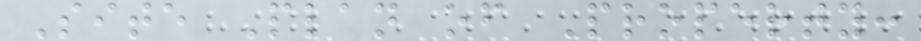Site Plan of Property:
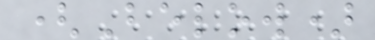(Below)
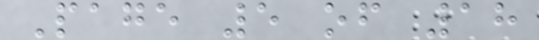Page 5 of 18
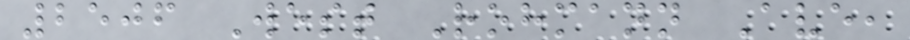2506 West Rohmann Ave,
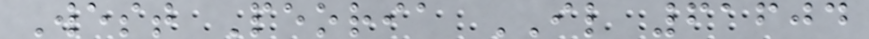West Peoria IL 61604
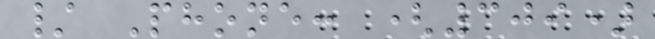/ Phone: (309)
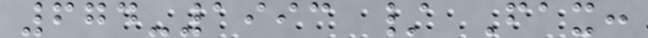674-1993 / Fax:
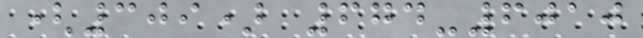(309) 674-6010
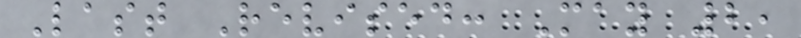Last Revised: May 2,
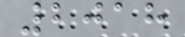2018
